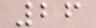26
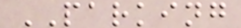PARKING
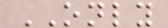ONLY
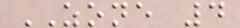ZONE 4
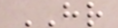HR
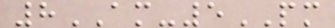8AM-5PM
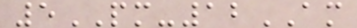5PM-12AM
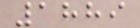1889
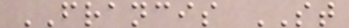FRANCIS ST
